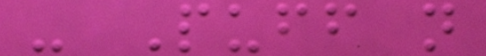- Puff n
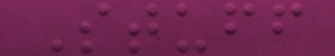Stuff
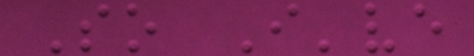So I've
